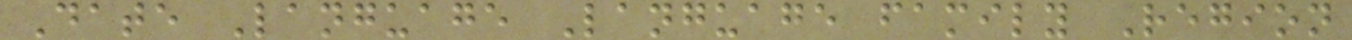Date Language Language family Region
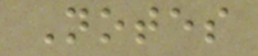Notes
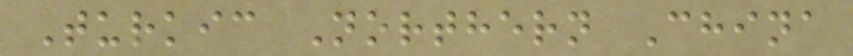Turkic Northern China
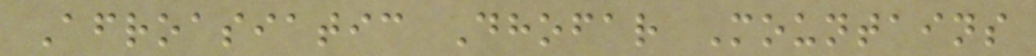Afroasiatic Dhofar Mountains
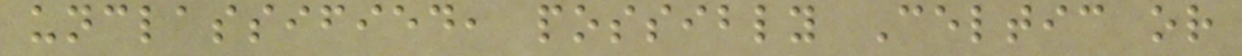unclassified, possibly Celtic or
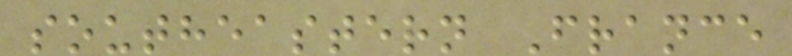southeastern France
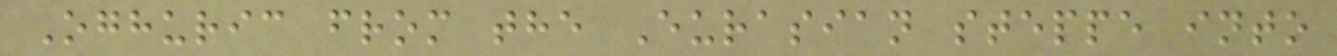Oghuric from the Eurasian steppe into
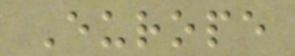Europe
